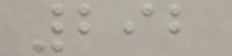292
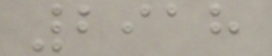2918
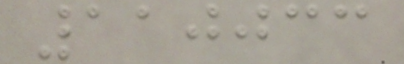110033
